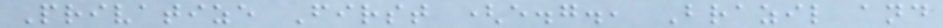Privatize First (e.g., Brazil and
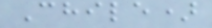Chile)
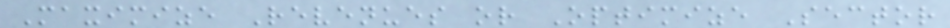Maximize Revenues or Optimize Sector
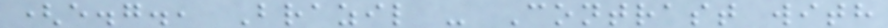(e.g., Brazil - Contrast with
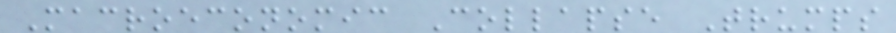Macroeconomic Collapse Trumps
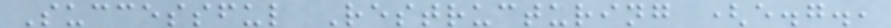Successful Restructuring (e.g.,
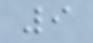9
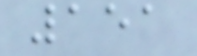151
